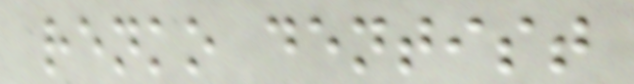renko dentist
